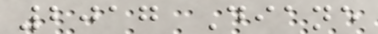2017 Diane
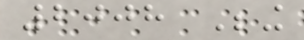2008 Being
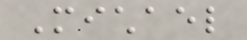Michael
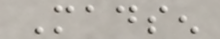Madsen
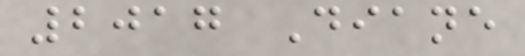2017 Diane
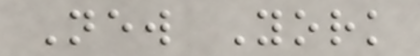New York
